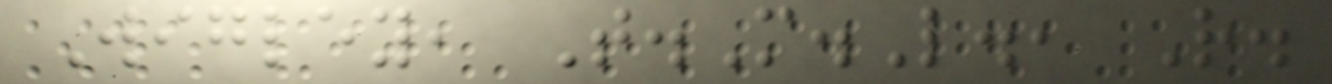Wigley, T.M.L., R.
